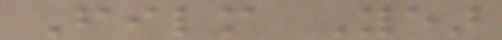Film Year
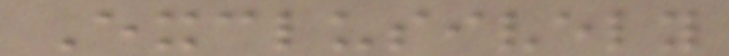Exclusively
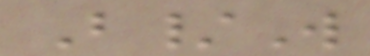B/W
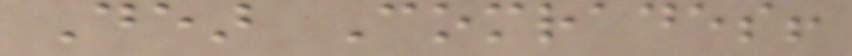Dear Comrades!
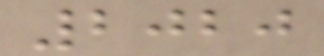2020
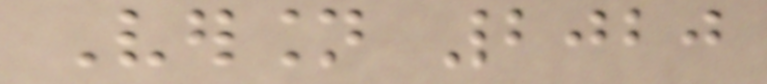Version 2020
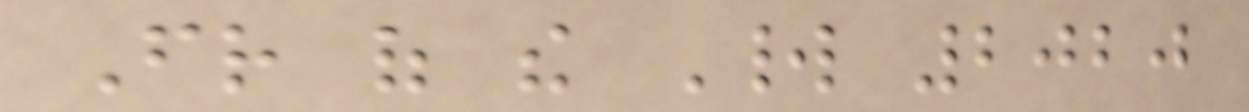Friend of the World 2020
